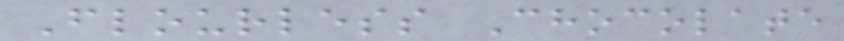Flourless Chocolate
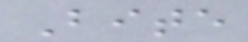Bite
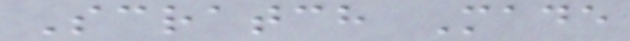Scratch Made
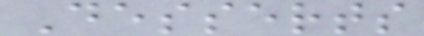Desserts
